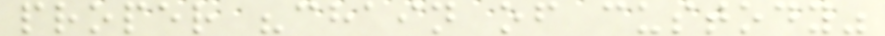proper "chain of custody"
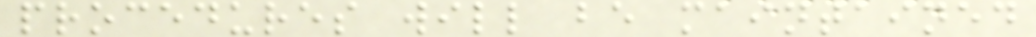procedures will be maintained
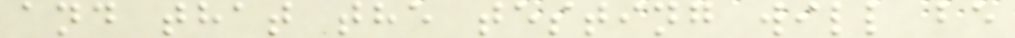and that the testing will be
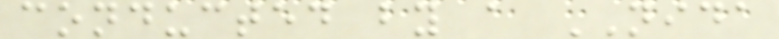conducted by a NIDA
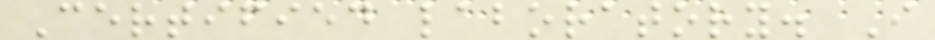Certified laboratory. I
